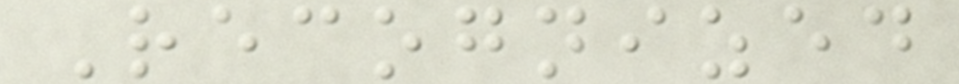Recognized
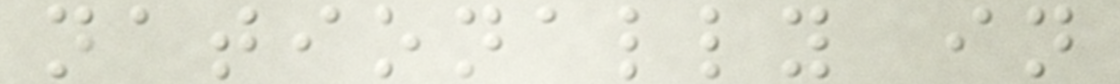nationally in
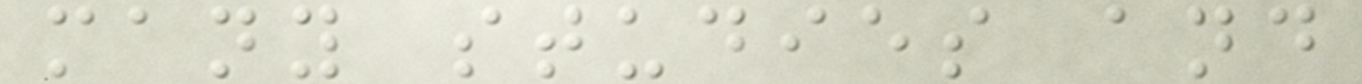many studies and
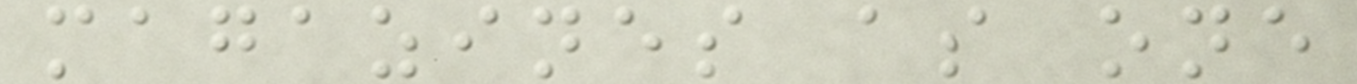magazines as one
